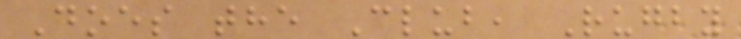Does the Club, Rugby
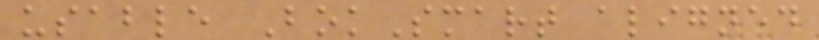usable BokSmart aligned
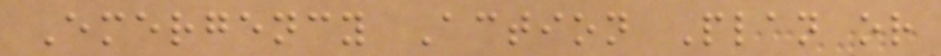Emergency Action Plan or
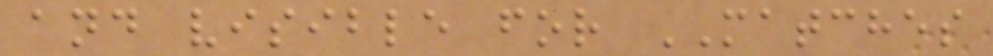and visible for MATCHES
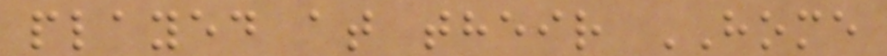played at their HOME
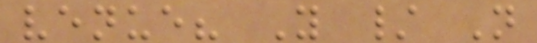venue? Y / N
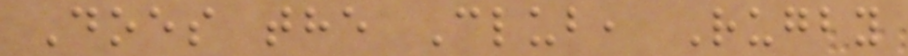Does the Club, Rugby
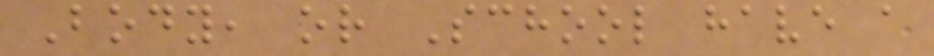Body, or School have a
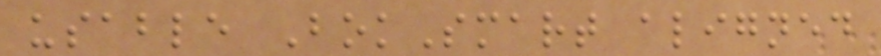usable BokSmart aligned
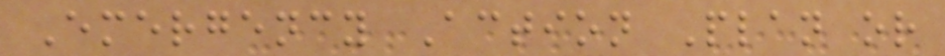Emergency Action Plan or
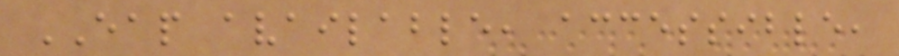EAP available, accessible,
